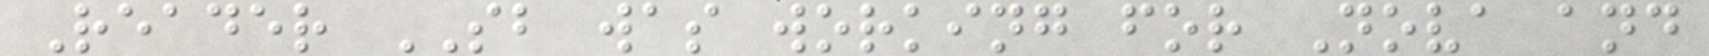Reader SB was working for Nova and
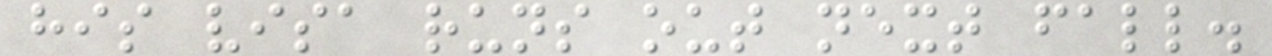his visa runs out next fall.
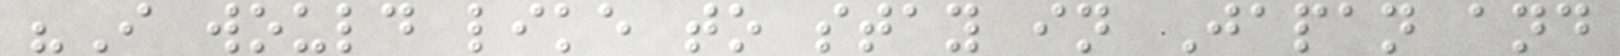"I would like to stay in Japan and
